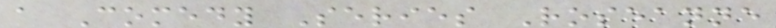a Comedy Series Roseanne
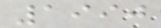1990
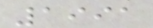1991
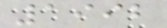1992
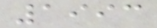1993
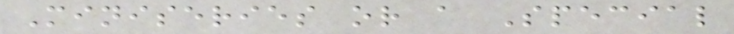Miniseries or a Special
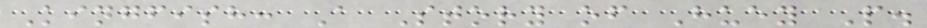Kingfish: A Story of Huey P.
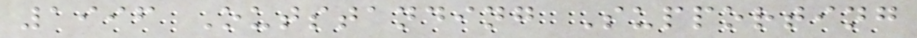1996 Outstanding Supporting
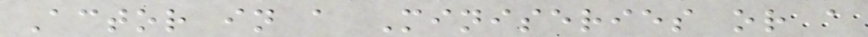Actor in a Miniseries or a
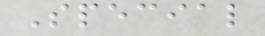Special
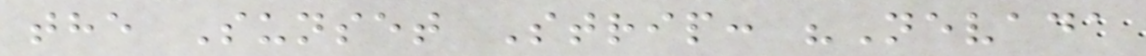the Sunset Strip: "Nevada
